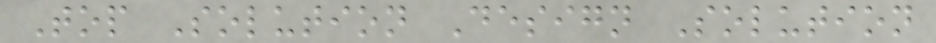Top Solution Design Solution
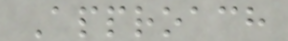Approach
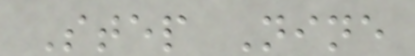Step Nine
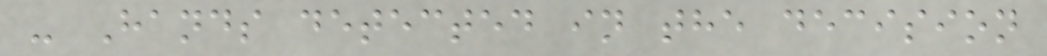- Hands detected in the decision
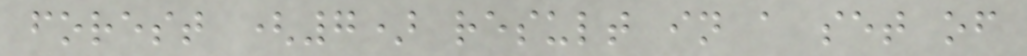forest (7) result in a set of
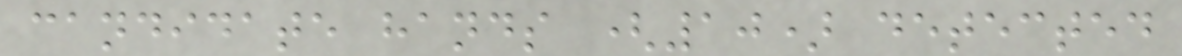candidate hands (10) detected
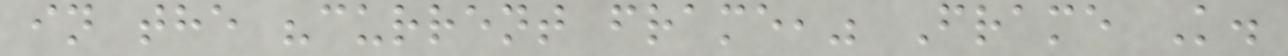in the "current frame," Frame K.
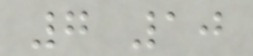7 10
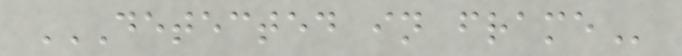DETECTED IN FRAME
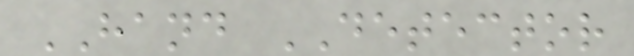HAND DETECTOR
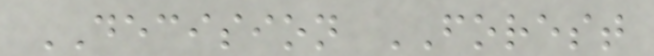DECISION FOREST
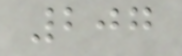207
